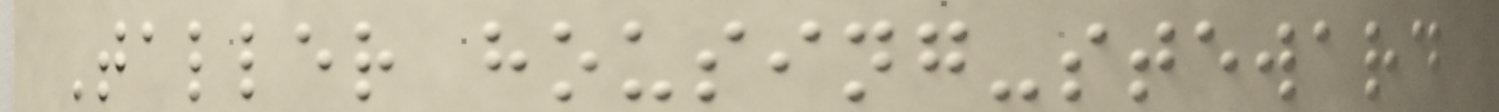Taller housing-steward
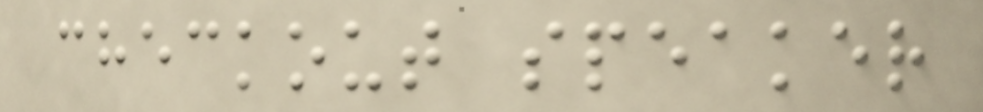checkout speaker
